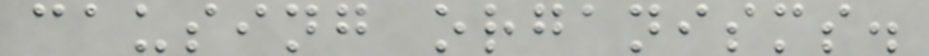causing organisms.
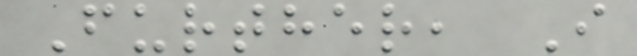Further, I
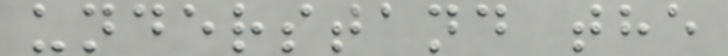understand the
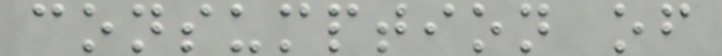consumption of
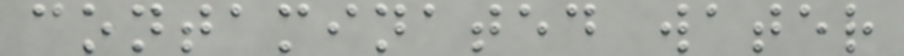contaminated water
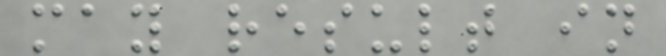may result in
